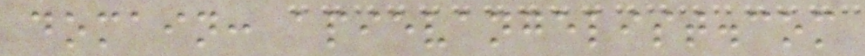domain: apievangelist.com
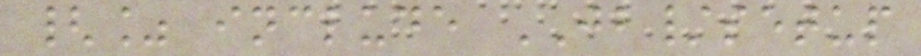{% include JB/setup
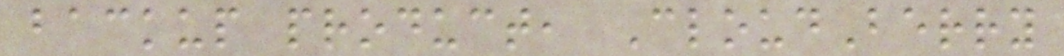backup product, CloudBerry
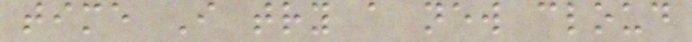time I try a new cloud
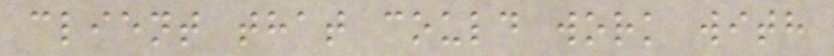client that could work with
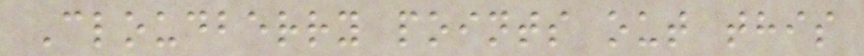Cloudberry points out this
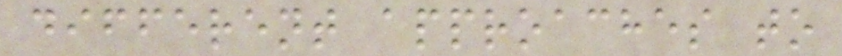different approaches to
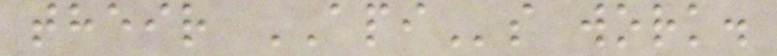their APIs work.
